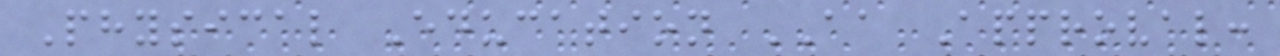Physical Education AA Approval:
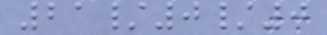21/0/0
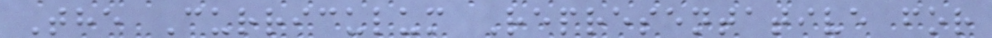The Curriculum Representative for
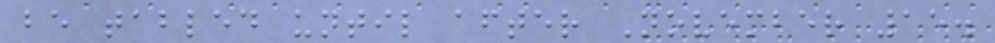be tabled until after November 15.
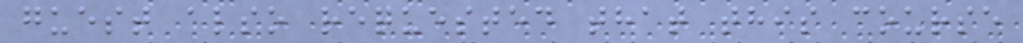guest also requested that this course
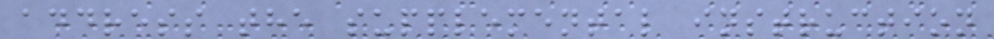address the supplemental instruction
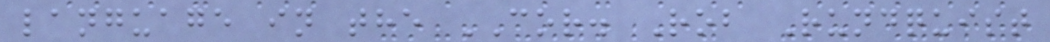language in the COR. Rob Rundquist
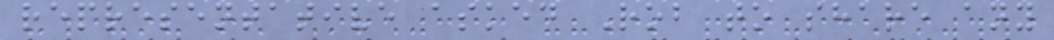representative asked Rob to share any
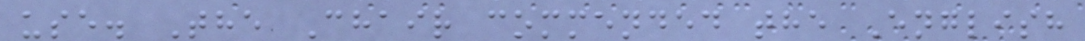use. The Chair commended the English
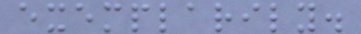exemplarily.
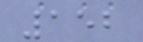152
